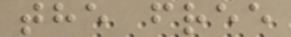the free
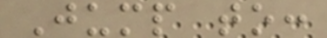Jump to:
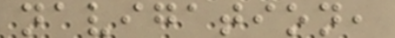navigation,
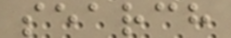search
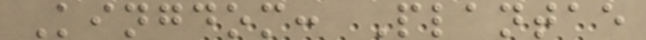Kingdom: Plantae
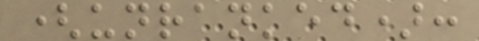(unranked):
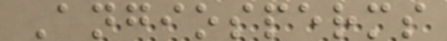Angiosperms
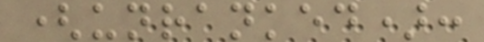(unranked):
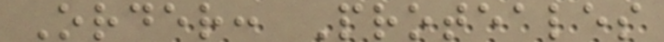Order: Proteales
